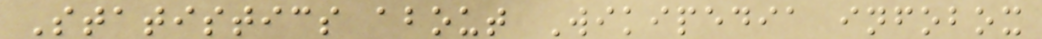Statistics about Wikipedia infobox
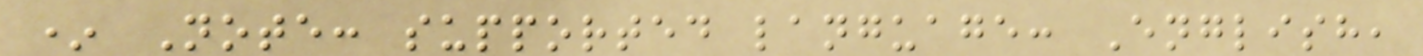* Note: supported language: English,
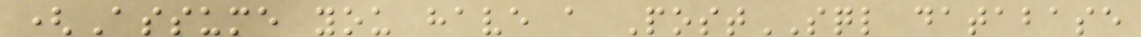(Assume you have a PostSQL database
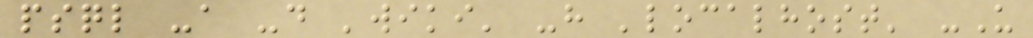psql -a -d 'wiki' -h 'localhost' -U
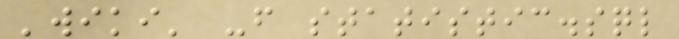'wiki' -f statistic.sql
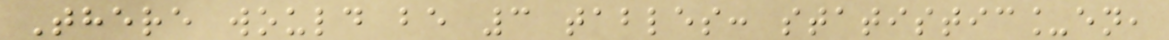There would be 3 tables: statistic_en,
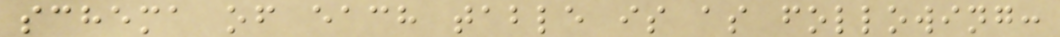schema of each table is as following:
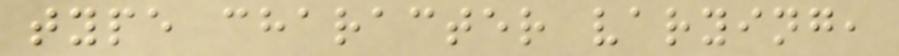type character varying,
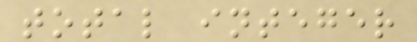total integer
